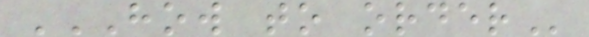HOW TO ORDER
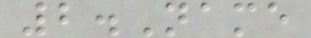2.Name
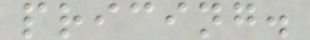pricing.
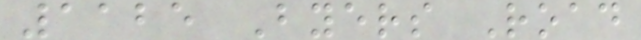1125 Byers Road
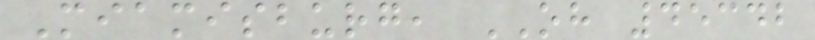Miamisburg, OH 45342
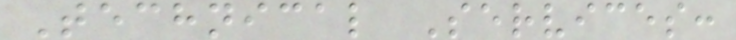Technical Services:
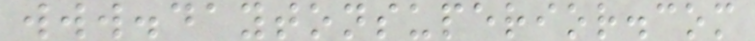www.daytonsuperior.com
